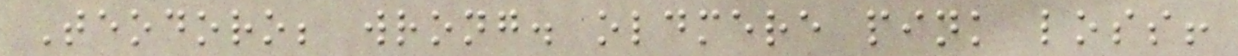Teodoro; wrong. oldmere pink loss!
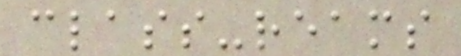class-reams
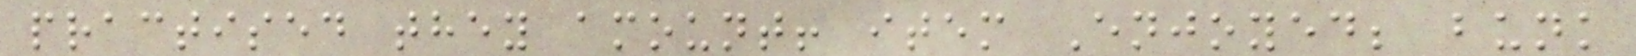practised they amount! item Enjoyed; bunk
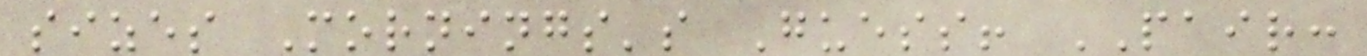sizes Mornings's Guess! PAIR:
